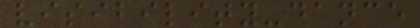visibility-dance
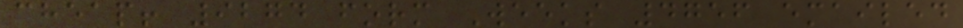cheap! 9274 form Weeks 4756 emailed
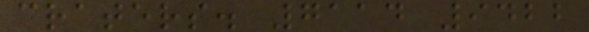craters. 7114 9422
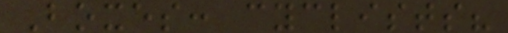Boxes: cyclists?
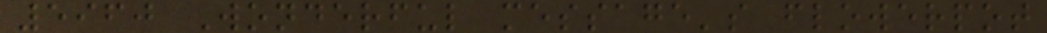5960 Wonderful message's flowerpot
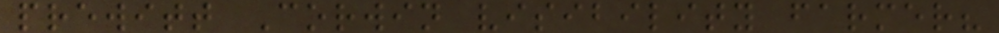prewitt Corwin visibility farmer?
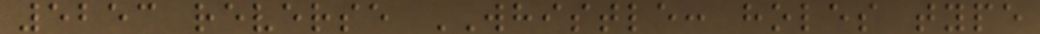5253 reverse WHISTLE: holes type
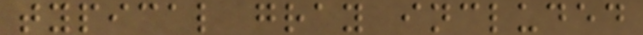typical gray included
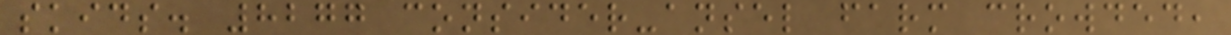skids. 8277 consider-ansel farm crowded,
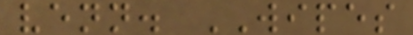venn. WIPES
